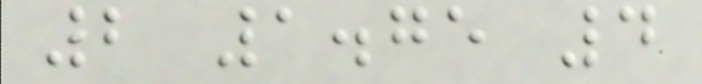2 1.75 4
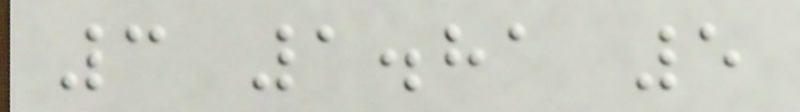3 1.81 5
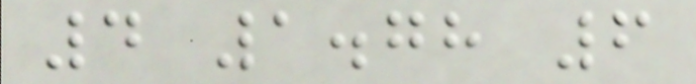4 1.78 6
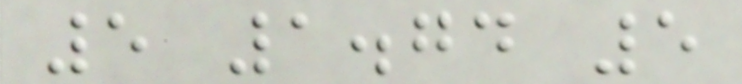5 1.74 5
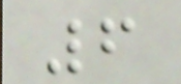6
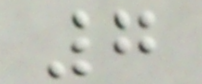7
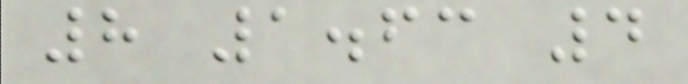8 1.63 4
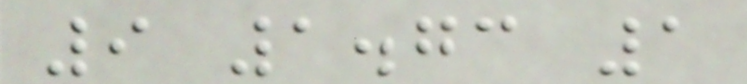9 1.73 1
